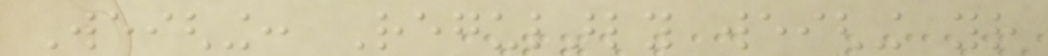Weighing: Regularly weighing your
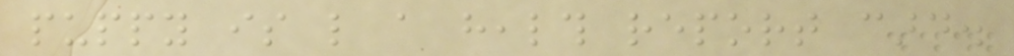puppy is like a health report card.
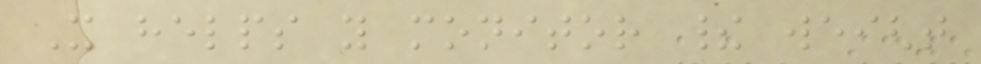It helps you monitor their weight
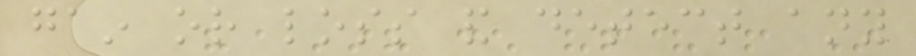gain or loss and detect any
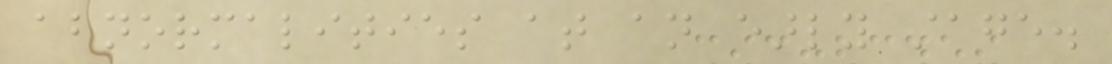abnormalities at an early stage.
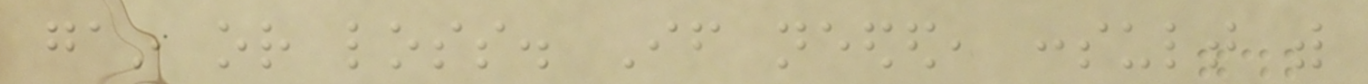gain or loss. If needed, consult with
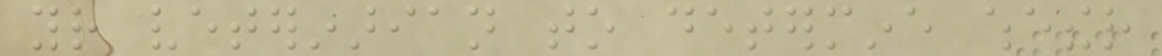your veterinarian to determine whether
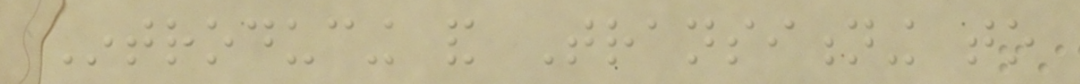Introducing and Transitioning to
